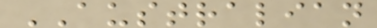AUSTRALIAN
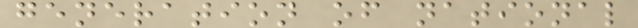generation of national
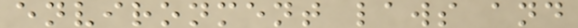environment laws and
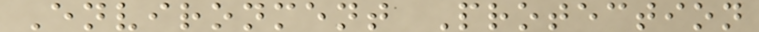Environment Protection
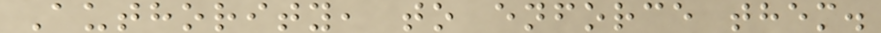Authority, to enforce them.
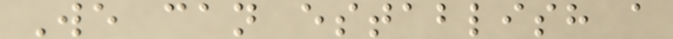We can establish a
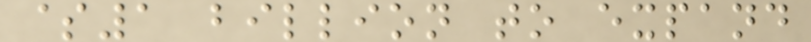$1 billion to expand
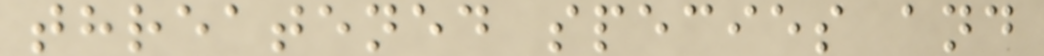threatened species and
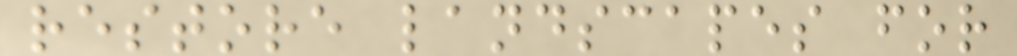restore landscapes for
